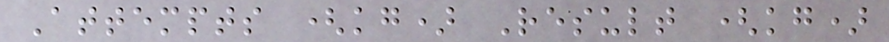Attempts (kg) Result (kg)
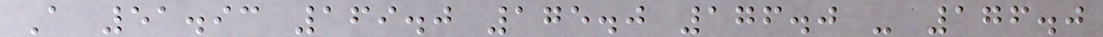A 51.93 169.0 175.0 176.0 - 176.0
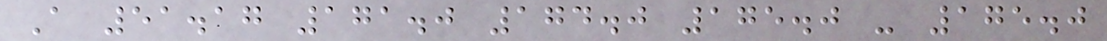A 51.17 171.0 174.0 175.0 - 175.0
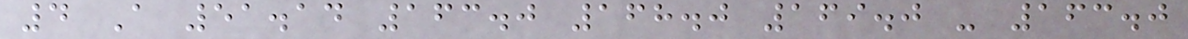4 A 51.14 163.0 168.0 169.0 - 163.0
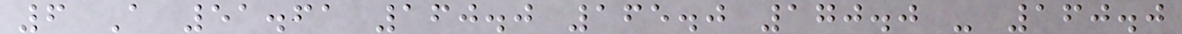6 A 51.61 160.0 165.0 170.0 - 160.0
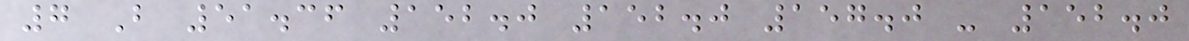7 B 51.36 152.0 152.0 157.0 - 152.0
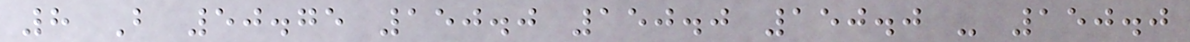8 B 50.75 150.0 150.0 150.0 - 150.0
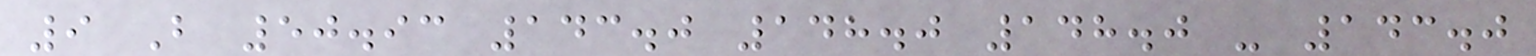9 B 50.93 143.0 148.0 148.0 - 143.0
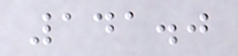141.0
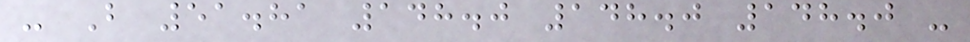- B 51.81 148.0 148.0 148.0 -
